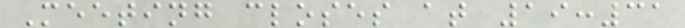Meeting closes at 19:31
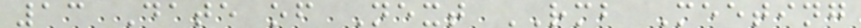13 Date of Next RMB Meeting
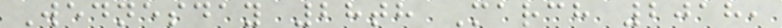Wednesday 28th March 2018,
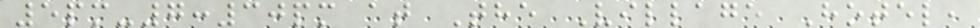5pm-7:30pm at The Village Hotel,
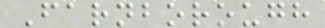Farnborough
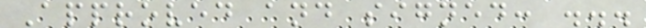Approved and signed: ...
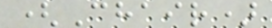(Chair)
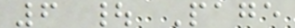6 | Page
